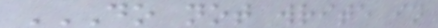DO NOT WRITE IN
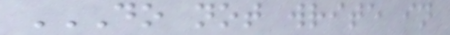DO NOT WRITE IN
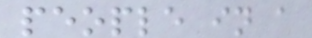people in a
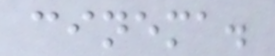cinema.
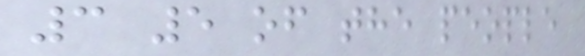3 5 of the people
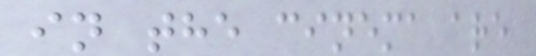in the cinema are
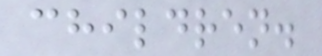children.
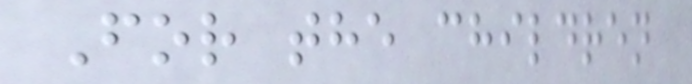For the children
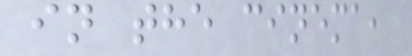in the cinema,
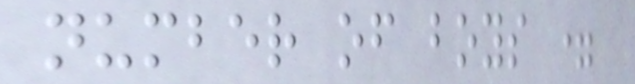number of boys =
